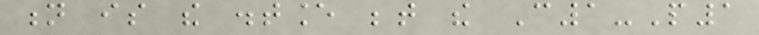n is the distance between the C1-P1
